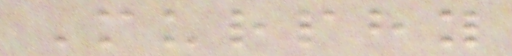Murphy
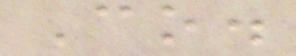Co.
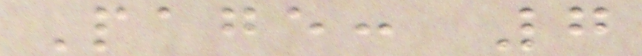Page: 7
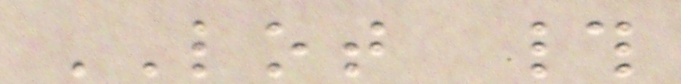LOT #
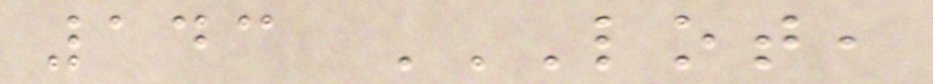143 LOT,
